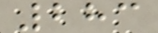283
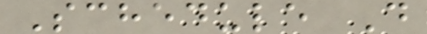Schedule D
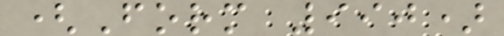(Form 990)
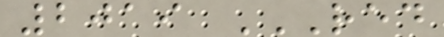2019 RED
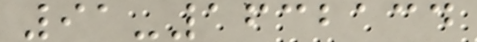91-1632134
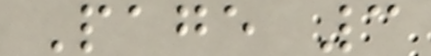Page 3
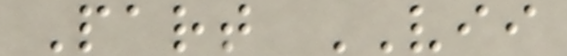Part VII
